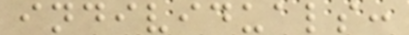individuals:
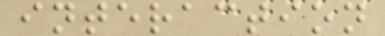interaction
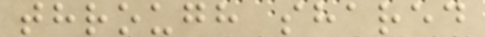through shared
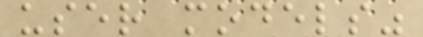user models"
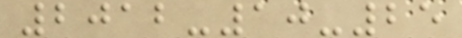2012-10-25
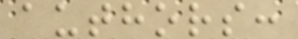authors:
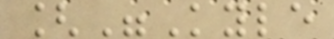["Kyle
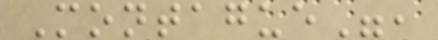Montague",
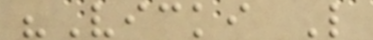"Vicki L
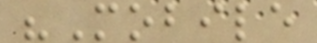"Mobile
